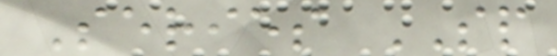Series SP
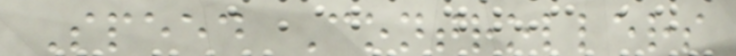Speed Controllers
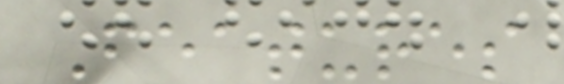Features
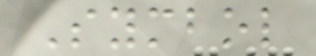Symbol
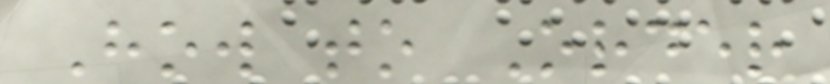How to Order
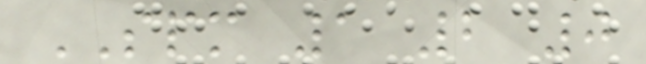SPM 1 2 0
